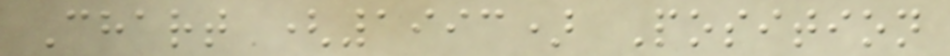Chart (1993) Position
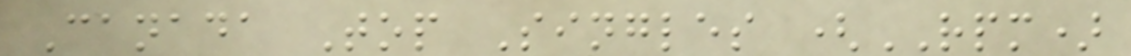Canada Top Singles (RPM)
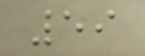59
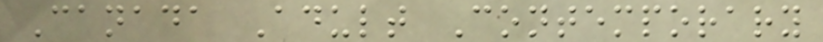Canada Adult Contemporary
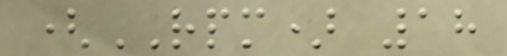(RPM) 18
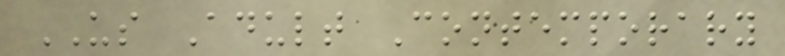US Adult Contemporary
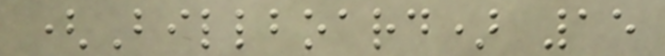(Billboard) 15
